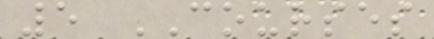5 COURSES
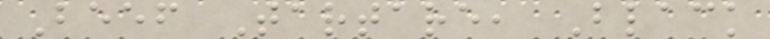Beef Tartare, Black
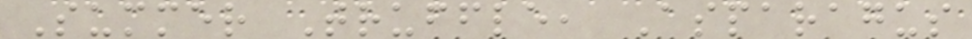Summer Truffle, Asparagus
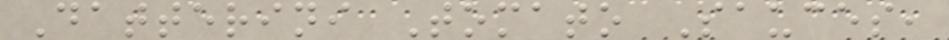Datterini Tomato Sauces,
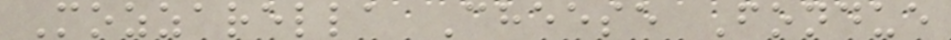Mozzarella Cheese Fondue
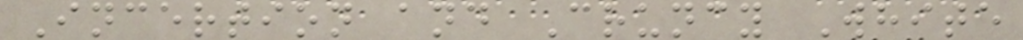Incertion and Cruncy White
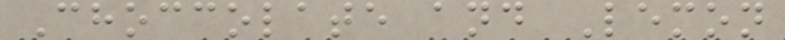Choccolate and Lemon
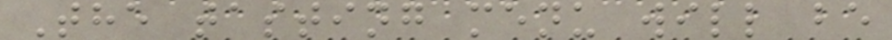The tasting menu will be
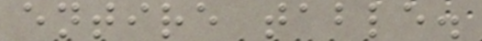entire table.
